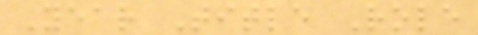Year Title Role
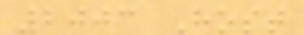2003 Host
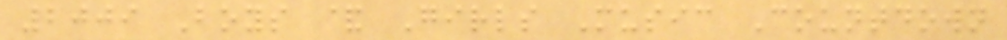2009 Boys & Girls Music Countdown
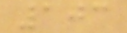103
